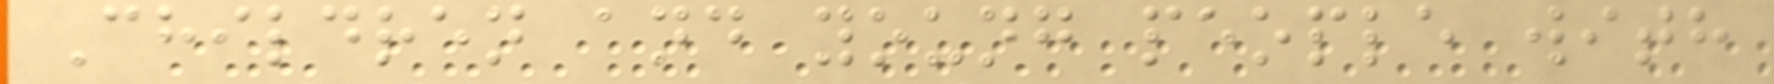Children and young people with
